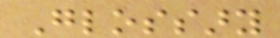Glossary
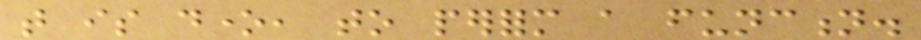that is done, to perform a function.
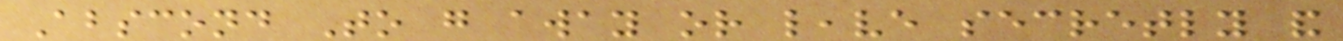Abscond To go away or leave secretly and
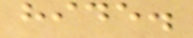hide.
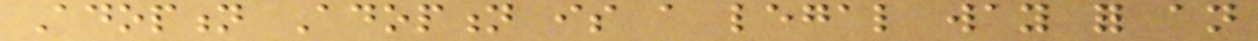Adoption Adoption is a legal way for an
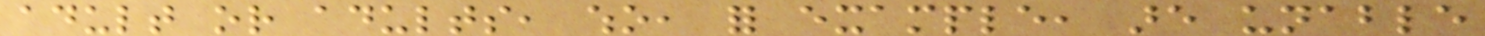adult or adults, who, for example, are unable
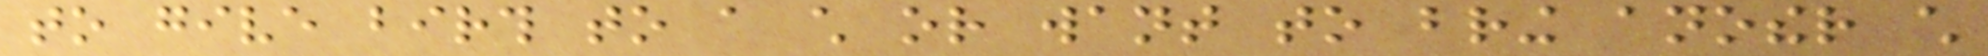to give birth to a child or want to bring another child
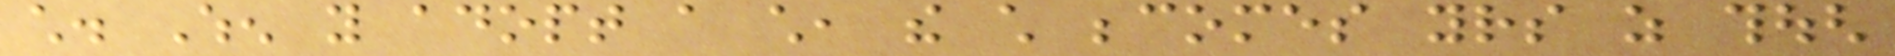child. When you adopt a child, the child becomes yours as though
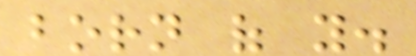born of you.
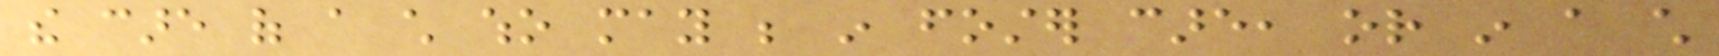the care of a child who may be in foster care, or in a child
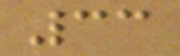33
